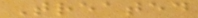Treated
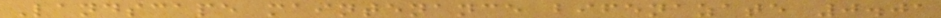Landscape maintenance bifenazate 0.01
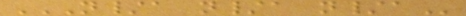N/A N/A N/A
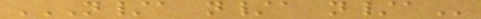N/A N/A N/A
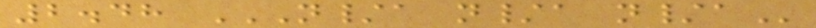2.48 N/A N/A N/A
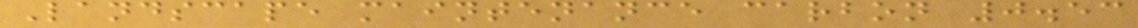Landscape maintenance carbon 0.53
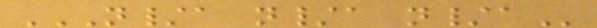N/A N/A N/A
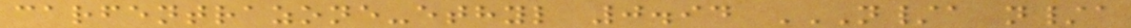carfentrazone-ethyl 0.94 N/A N/A
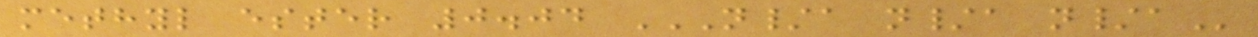methyl ester 0.04 N/A N/A N/A
